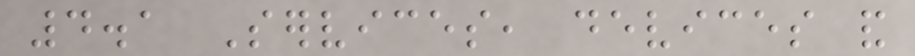4.1 Services, devices and
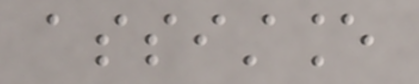assistance
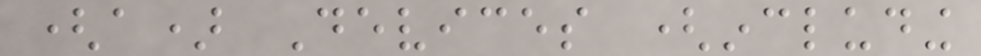(a) Devices (including
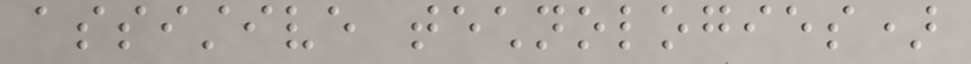assistive technologies)
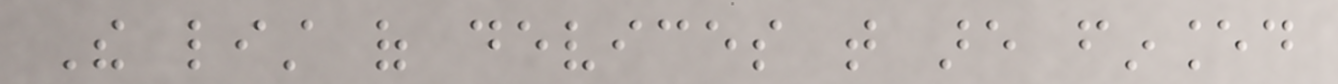The list of devices that are financed
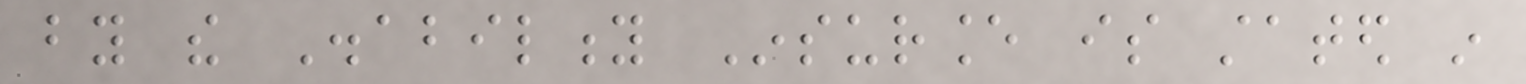by the Disability Insurance is stated in
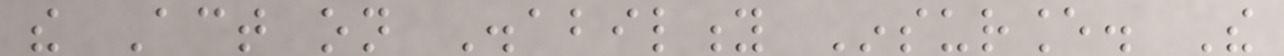the Act on Disability Insurance. The
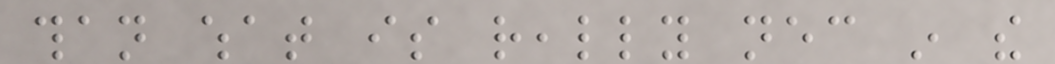than what is really necessary in the
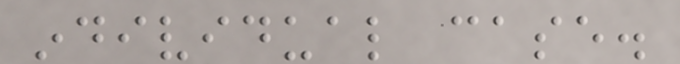individual case.
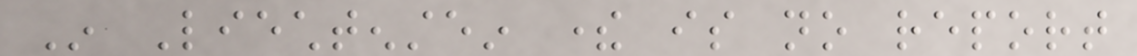In Liechtenstein there is no report
